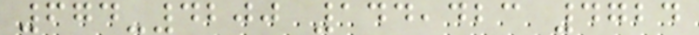674-4200 144,423 4724
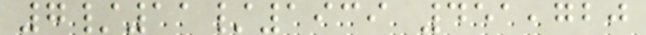7/11/1939 451,720
